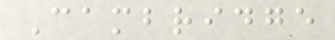Cambridge
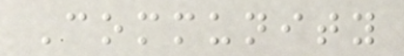Community
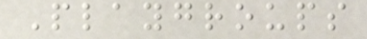Playgroups
